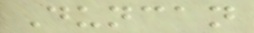Duncan
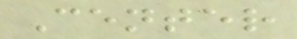Center
